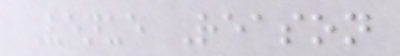Venue Reason
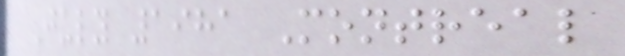July 1981 Montreal
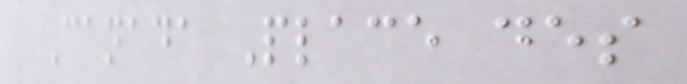Canada Place des
